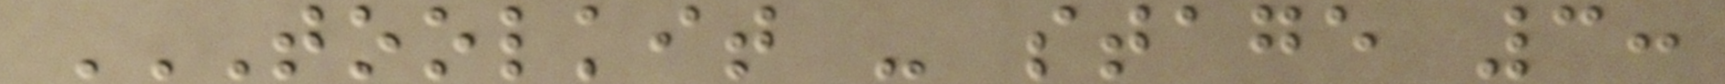TOOLKIT - STAGE 3:
